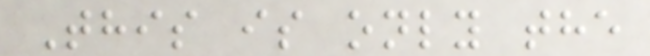This is only the
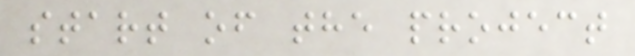start of the project
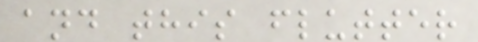and this flutter
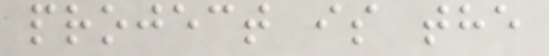project is the
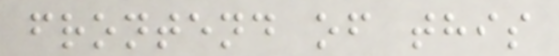frontend of this
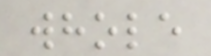whole
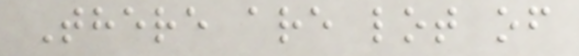There are lot of
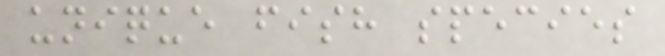unique fish species
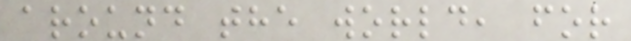around the world, for
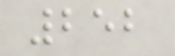252
